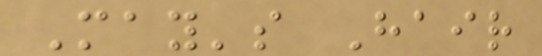May's Hair
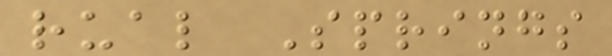rual Springs
